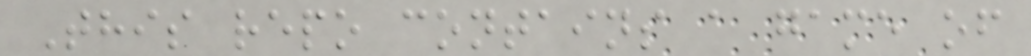This repo contains a game of
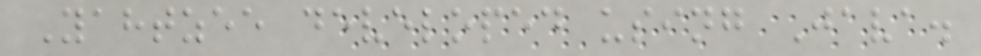Yahtzee developed using Java.
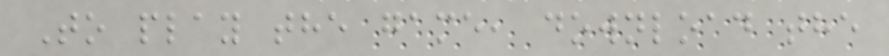To play the game, download the
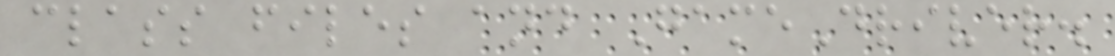class files and GameDriver.
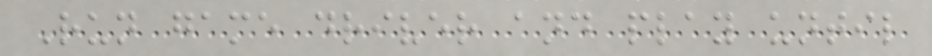Run game driver and play until
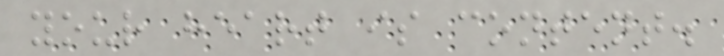your heart is content.
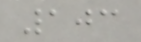103
